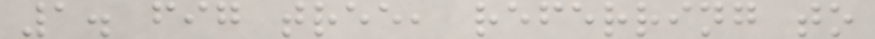1. fig tree, referring to
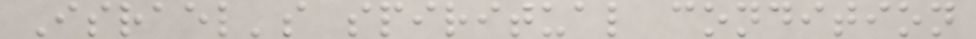Israel's spiritual condition
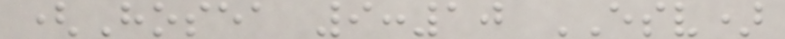(Hosea 9:10 ESV)
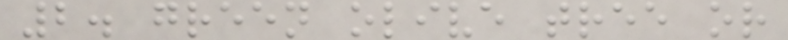2. green olive tree or
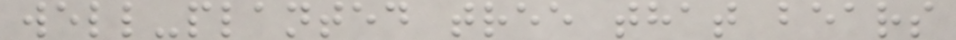well-planted tree that bears
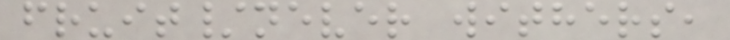fruit/never withers,
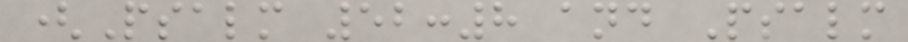(Psalm 52:8 and Psalm
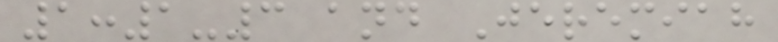1:1-3 and Jeremiah
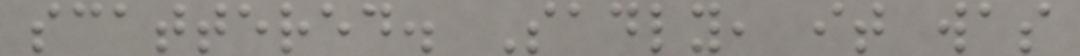scattered. Sadly, it was
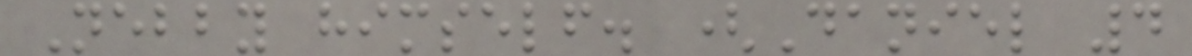Nebby himself. (Daniel 4
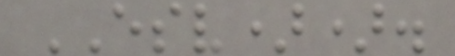ESV)).
